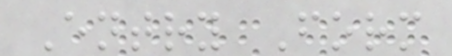Entry Form
